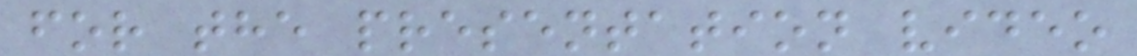for the presentation video
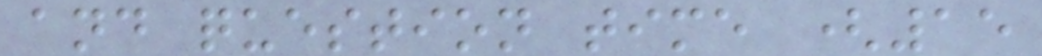and question time (15
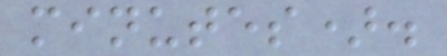minutes).
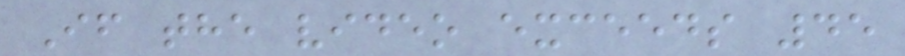If the video exceeds 45
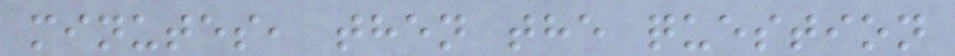minutes, then the question
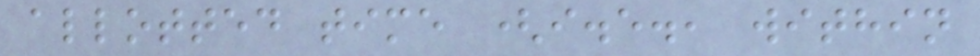allotted time (i.e., within
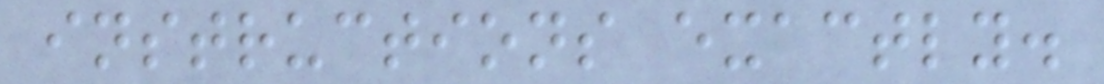instructions exactly.
